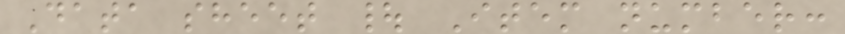Data sheet | Item number:
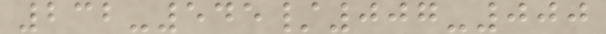232-545/007-000
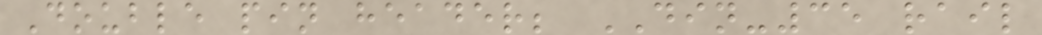Double pin header; DIN-35 rail
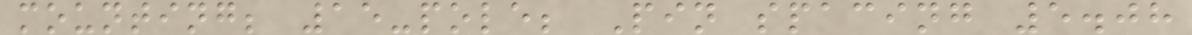mounting; 15-pole; Pin spacing 5.08
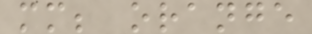mm; orange
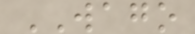WAGO
